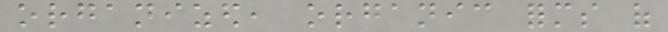organized, organic forms of
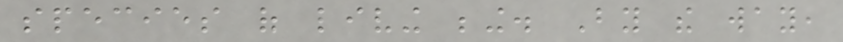species of living being. By the way,
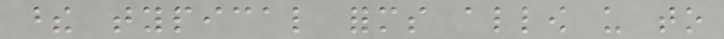these typical forms allow us to
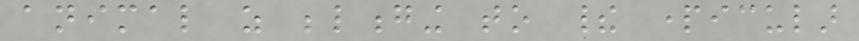animal as belonging to their particular
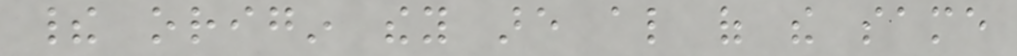their origin they are also of the same
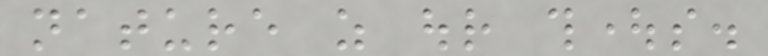nature as our thoughts.
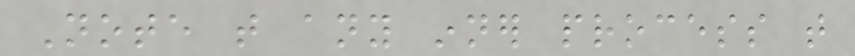Note that any inner process that
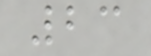23
